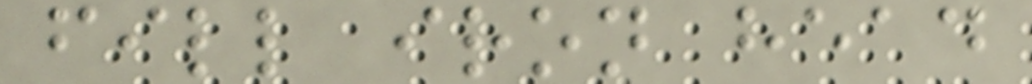fill iron head
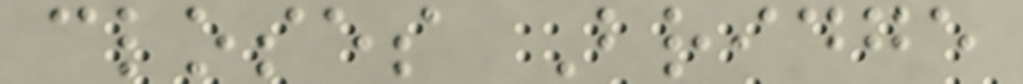closes Bridge
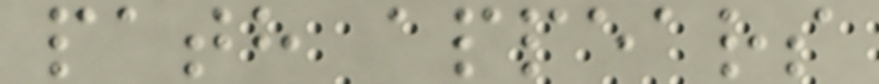path appears
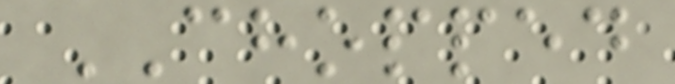CHOPPED
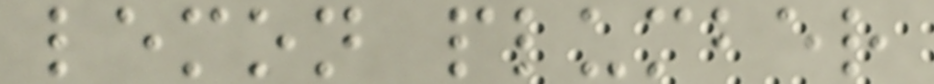lemon plumber
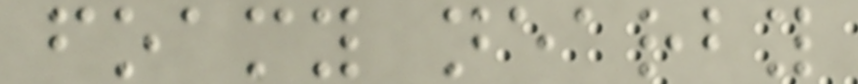foamy nearby
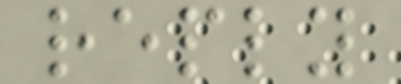reply
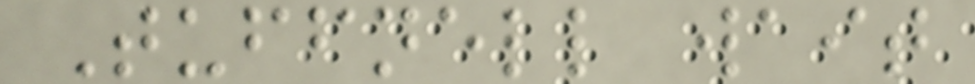Tuffnell wait
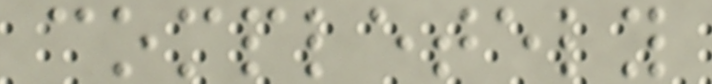completely
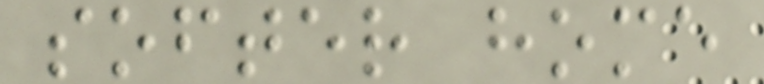softer home
